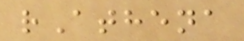rAthena
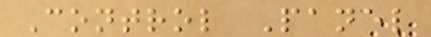Control Panel
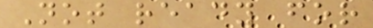Not ready for
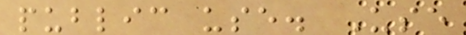public use. Use
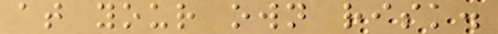at your own risk.
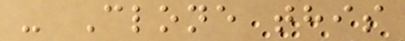- Clone this
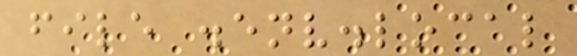file .env.local
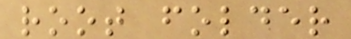root folder
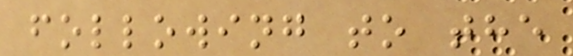following to the
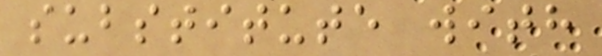substitute with
